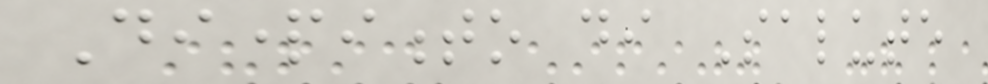Dipartimento di Salute
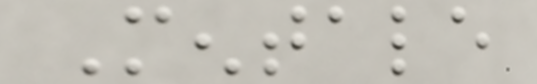Mentale
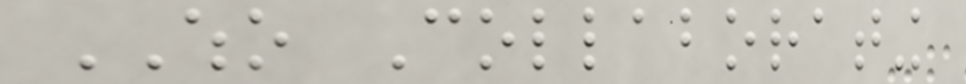WHO Collaborating
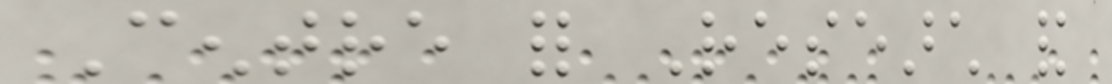Centre for Research and
